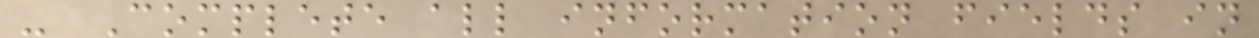- Complete all information fields in
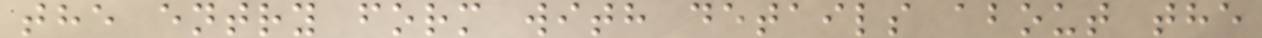the entry form with details about the
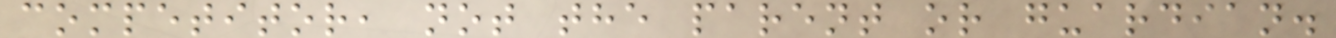competitor, not the parent or guardian.
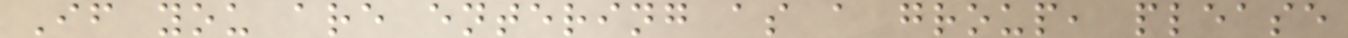If you are entering as a group, please
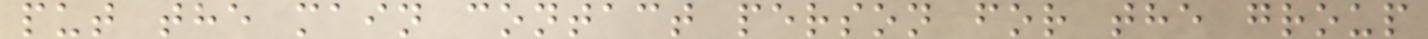put the main contact person for the group
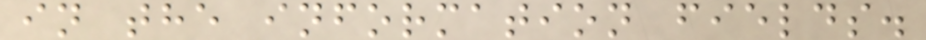in the information fields.
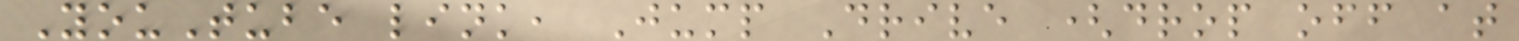YouTube link, Jump Drive (drop off at
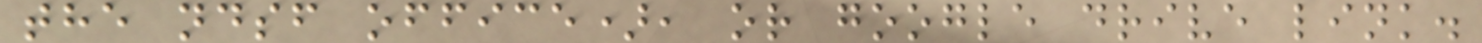the ndsf office), or google drive link.
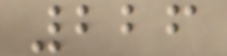226
